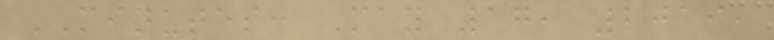MINUTES: May 17, 2019,
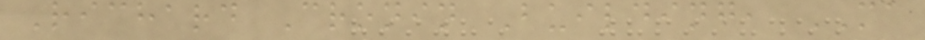Richard Cronin Building, MA
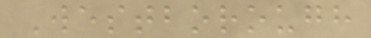Westborough
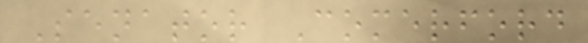Senator Comerford
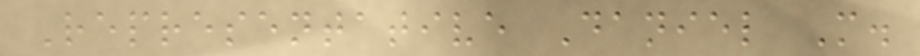Representative Daniel M.
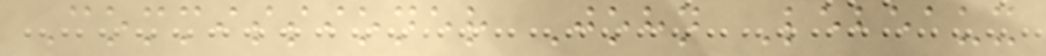Commissioner John Lebeaux
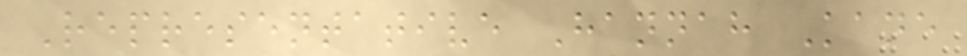Representative Hannah Kane
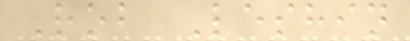Rob Leshin
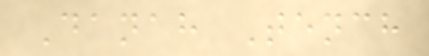Danah Tench
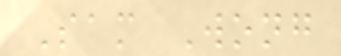Sam Wong
